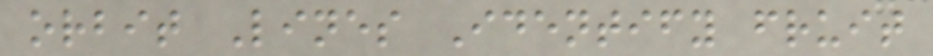orbit Lines Identify fruit
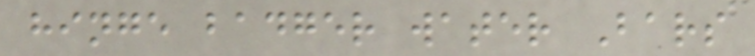hinge badger water Bars
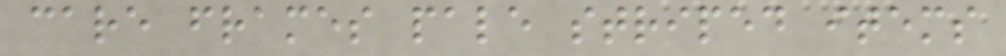care frames pale striped items
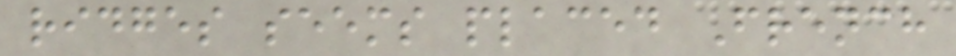ridges seems placed French
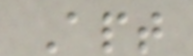Apt
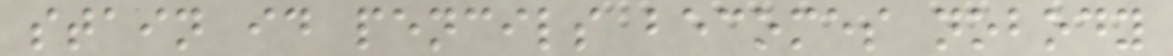stain id pencils becomes nobody
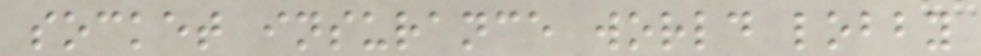socket insurance world lobby
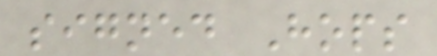signed Hops
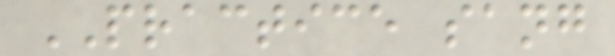PRACTICE sang
